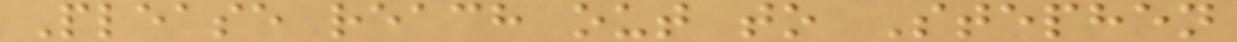Please reach out to Stephen
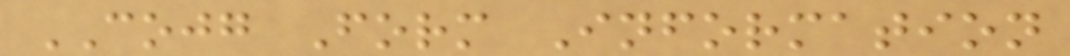COJG Form Information
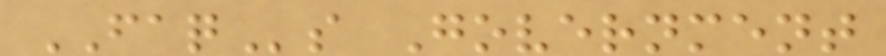FAQs Government
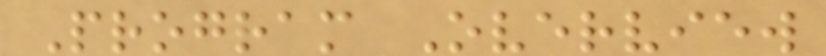Program Overview
